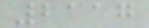2117
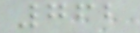762
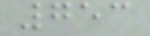753
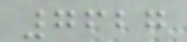7627
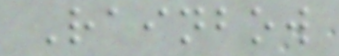Rainbow
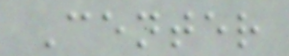Center
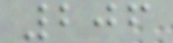206
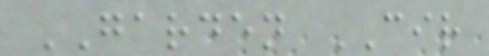GARDEN CIR
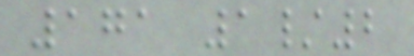171 1/2
